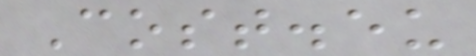Cost.eu
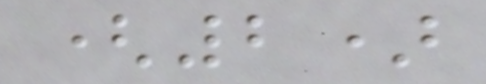(2)
